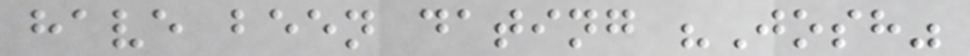have been dating "Josh"
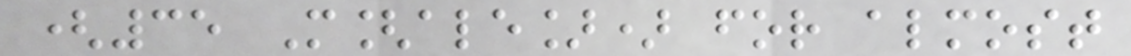(35 M[ale]) for almost
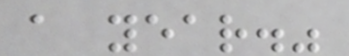a year."
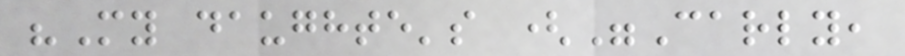"My daughte's ("Carly,
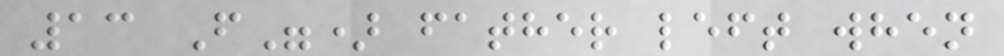13 F") father left when
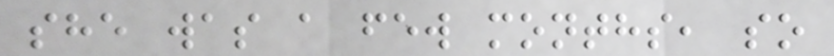she was a few months, so
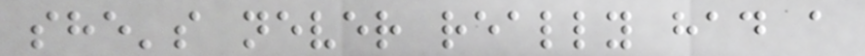she's never really had a
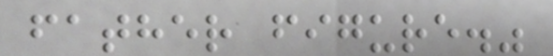father figure."
